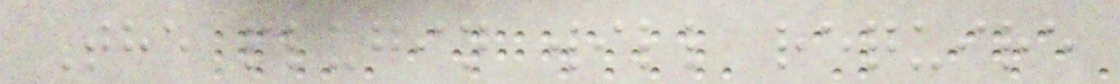The plugin will require
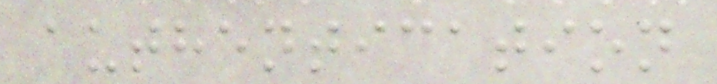authentication
